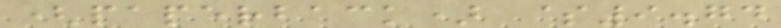(paperback) $9.74
